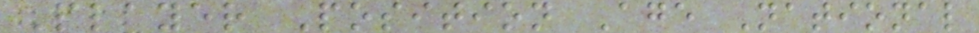Player Position Age National
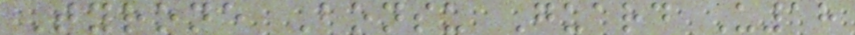Tyrone Bonsu Guard U18
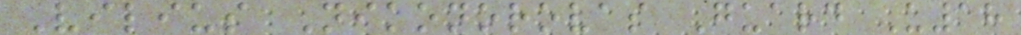Vilius Nikonorovas Guard U18
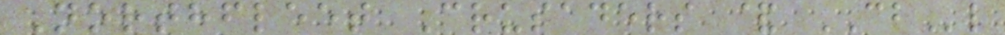Northfleet Crusaders & CBl
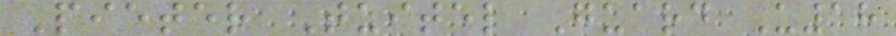Pieter Tuitel Guard U18
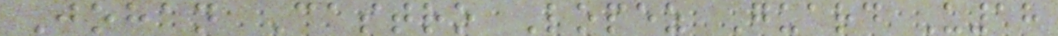Johan Castro Lopez Guard U18
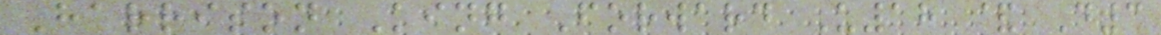Harrison King Forward U18 & D3
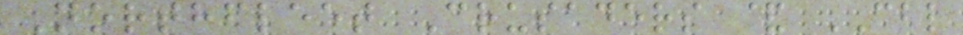Northfleet Crusaders & CBL
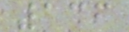136
